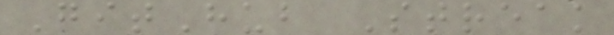GitHub Streak
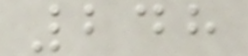248
